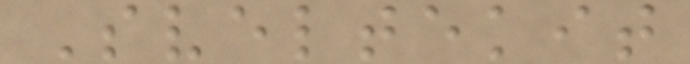Sveltekit
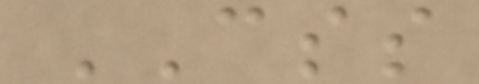CSS
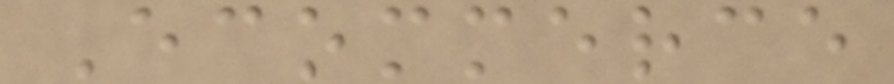Ecommerce
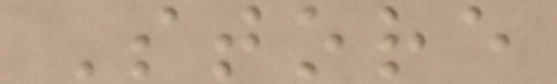Store
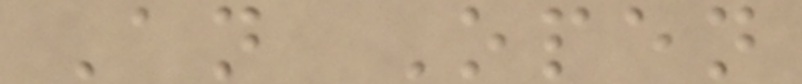An Open
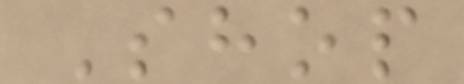Shop
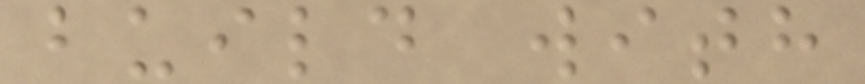build with
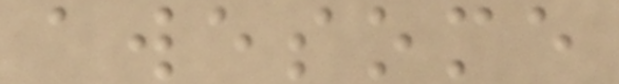awesome
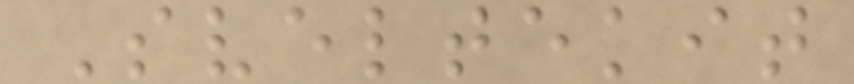Sveltekit
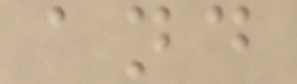and
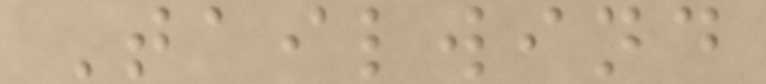Tailwind
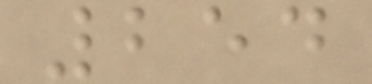254
